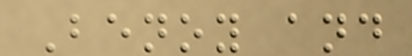Benoy and
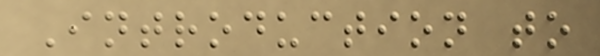Introduction to
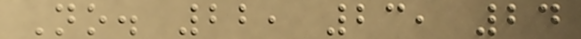No. 22, 23, 24
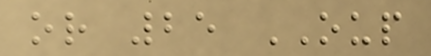or 25 OUP
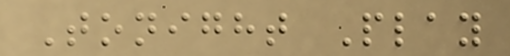Tonight Play
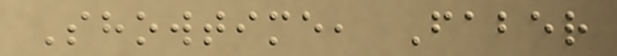Showtime, Faber
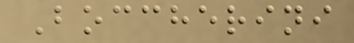Boccherini
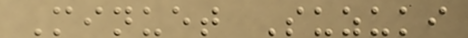Minuet Suzuki
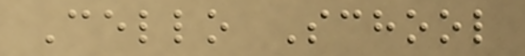Cello School
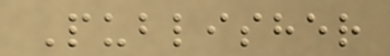Publisher
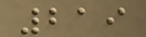219
